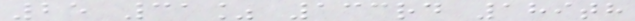25 31% 133rd 189th
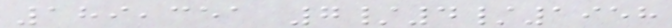189,351 7/4/1958
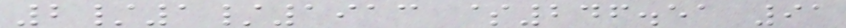2/1/1913 $246.51 91
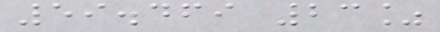59.469 23%
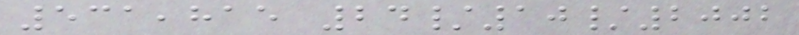531,815 24/10/2002
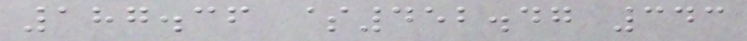187.36 $452.47 343
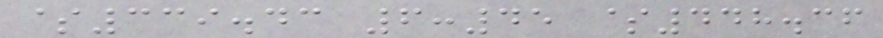$339.43 6:45 $448.36
